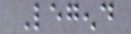Legend
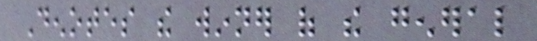Denotes the winner of the general
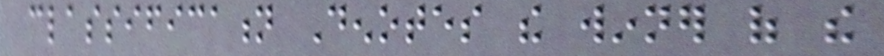classification Denotes the winner of the
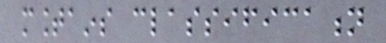mountains classification
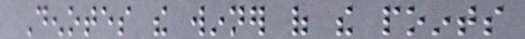Denotes the winner of the points
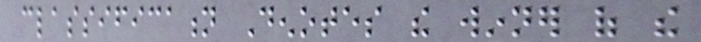classification Denotes the winner of the
